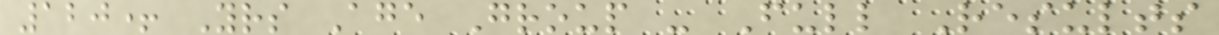120+ Yrs Age Group - Full Results
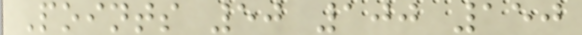Points 50 100 150
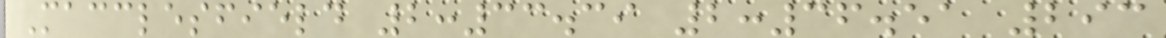Macclesfield 2:33.39 2:36.51 293
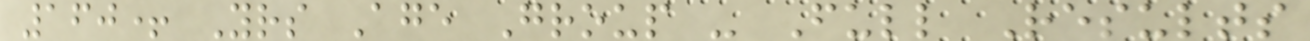160+ Yrs Age Group - Full Results
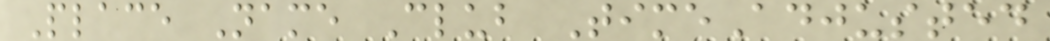Place Name Club TimeAdjusted
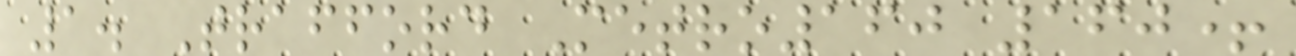1. Trafford Metro160 160+
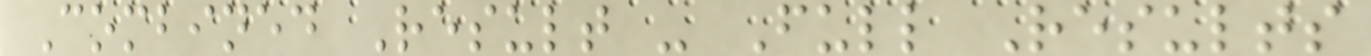Combined Result - Full Results
